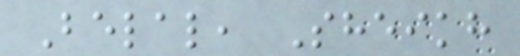Belal, Sheikh
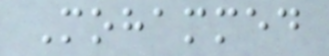Mohammed
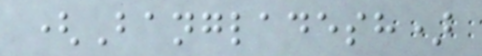(Bangladesh)
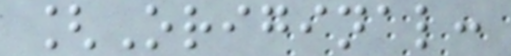[Original:
